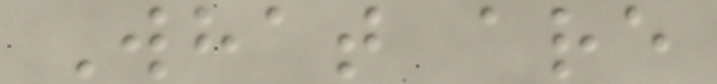What are
